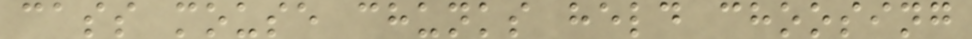cass mouse chunks held choosing
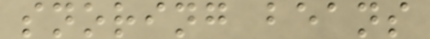snoring beans
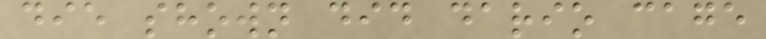die shown did dario cage
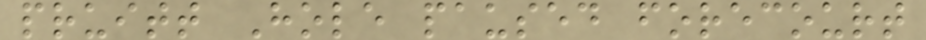pruitt Hole paused forecourt
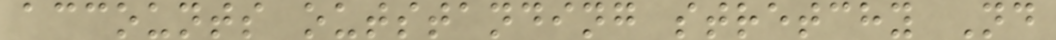accounts outstanding stretchy Nd
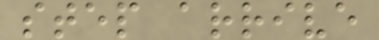step arrive
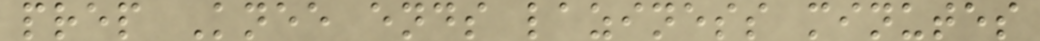prep Knee ends laziness minutes
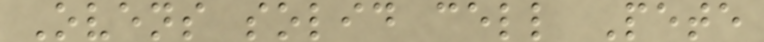Ovens solid cell Pete
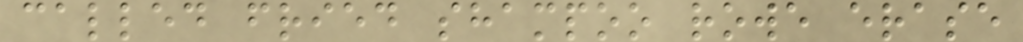called fried shampoo rowe erase
